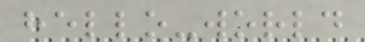hello-world
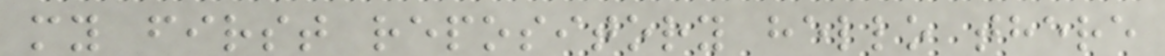my first repository hello there
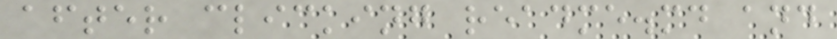after clicking readme.md and
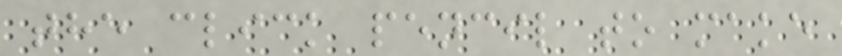the click pencil to make
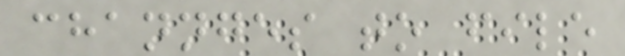channges to file
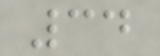34
